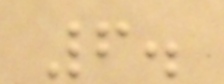6.
